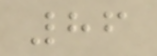86
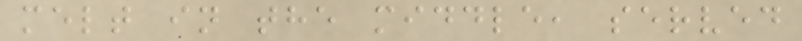melt in the middle, served
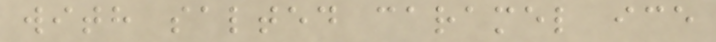with salted caramel ice
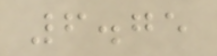6.75
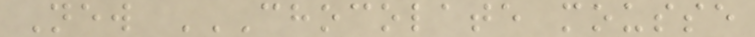New CHOCOLATE MOUSSE
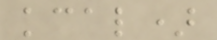kcal)
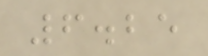6.25
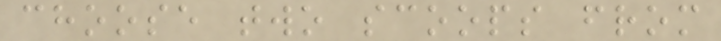choose two scoops from
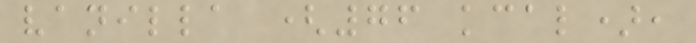vanilla (76 kcal),
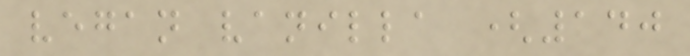vegan vanilla (140
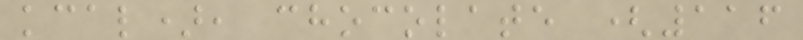kcal), chocolate (116
